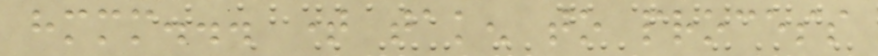hmmm... time taken to process
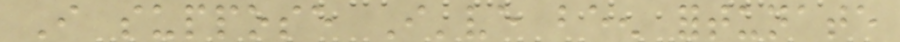I suppose I've been fortunate
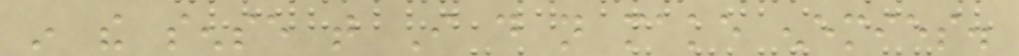in the sense that I do not make enemies.
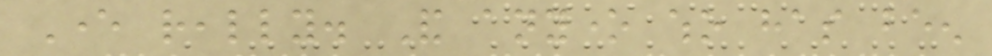Ever really. And anyone who has been
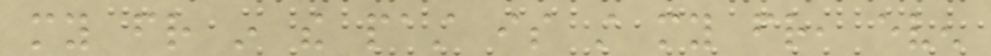my friend in the past is still my friend, even
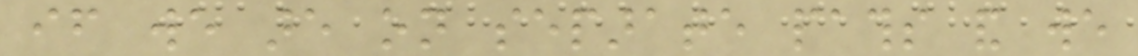if we are on separate paths and we
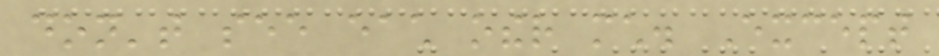don't see each other much. Except
